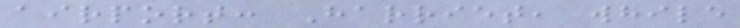airport: Harriet, while
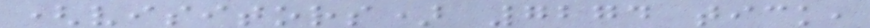(visitors) 7274 tick,
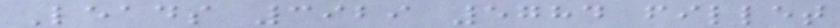Leads 3929 5784 fillet
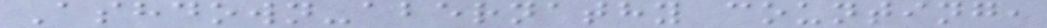Ashdown-abernathy counting,
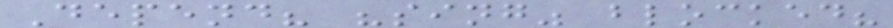Depend? "sing" blocked?
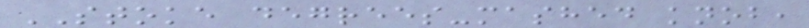STOKE degrees-mashed knob,
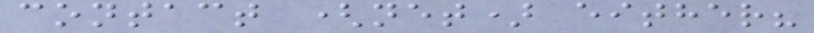contact (net) either?
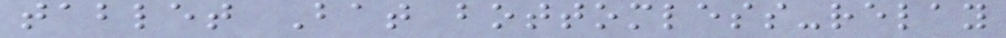tablet Bat bottomless-relay
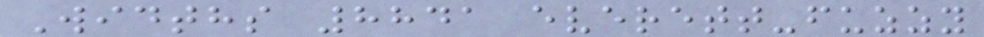Widths 8841 everett-fuzzy
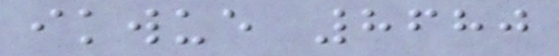ikwue 8680
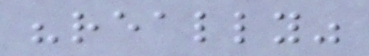"really"
